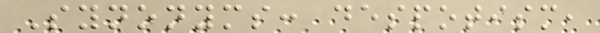Synonyms: despotism,
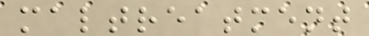maltreatment
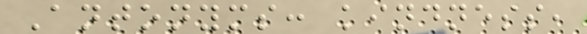Antonyms: kindness,
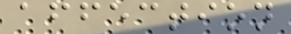affection
